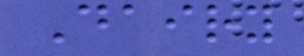Dairy
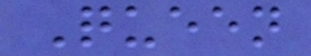Queen
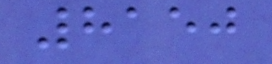8150
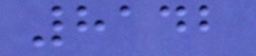8142
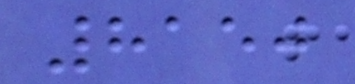8150
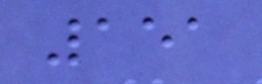151
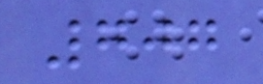707
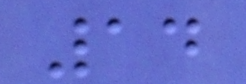14
